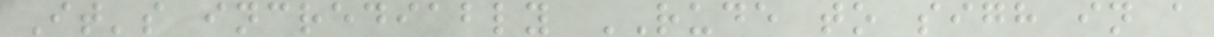It's incrediably RUDE to sigh in a
